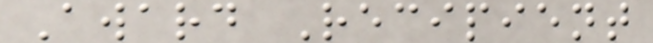Award Recipient
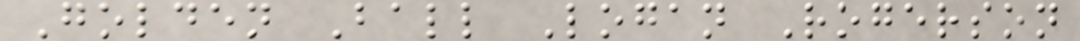Golden Ball Logan Rogerson
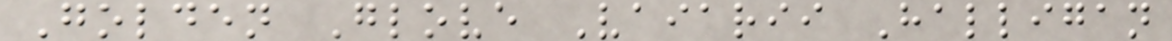Golden Glove Vaiarii Halligan
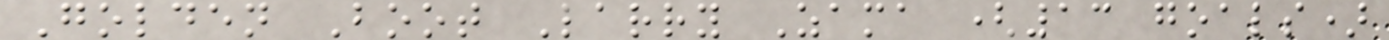Golden Boot Larry Zama (13 goals)
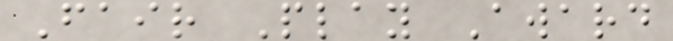Fair Play Award
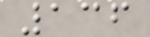136
